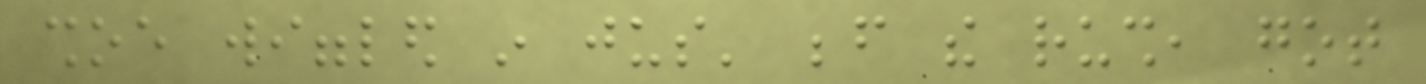shoe wiggled in jus' before the rush, got
